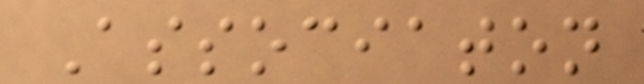Associaton
